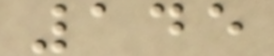145
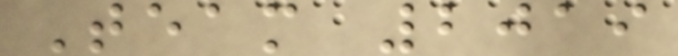Team 2019
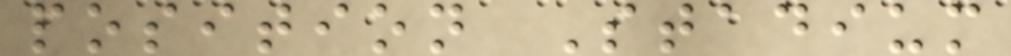position Stadium
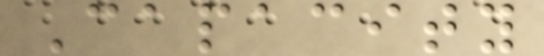Capacity
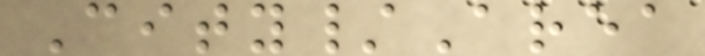City/Area
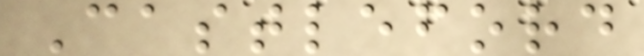Castleford
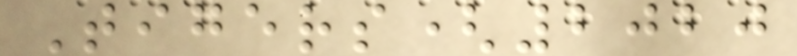Tigers(2020
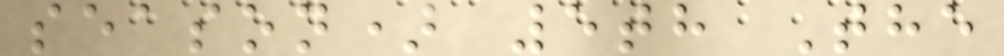season) 5th The
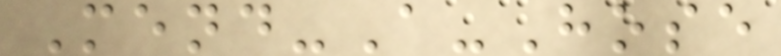Mend-A-Hose
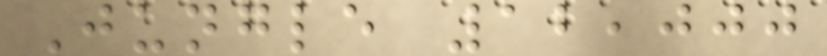Jungle 12,000
